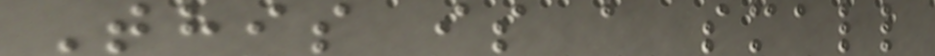This is a small
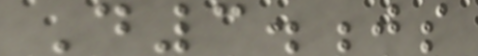D3.js
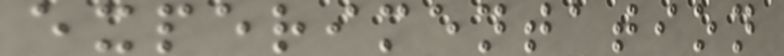experimentation
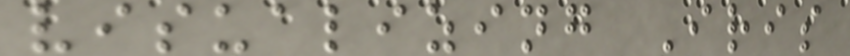visualizing Iris
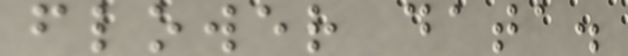flower data.
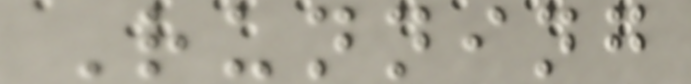Running
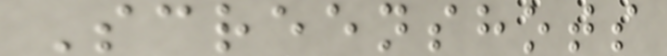Screenshots
